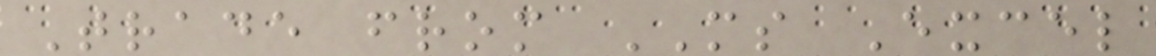Trade from MS Excel
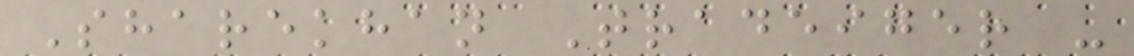Sharekhan Tradeiger -
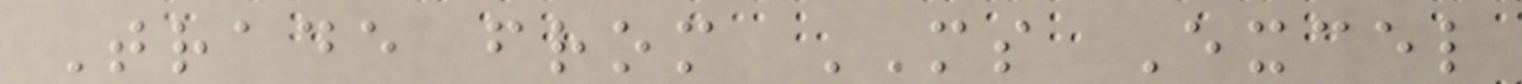Trade from MS Excel
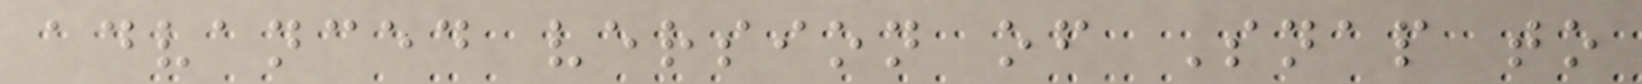advanced version of Snap to
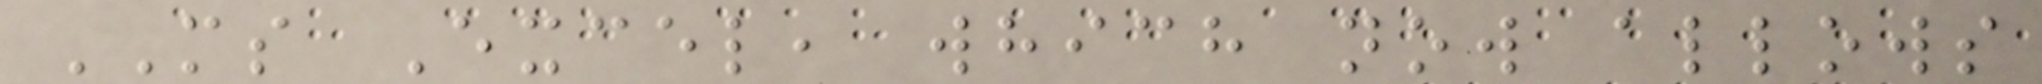MS Excel, which now allows
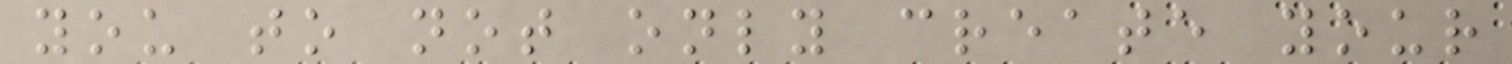you to not only create your
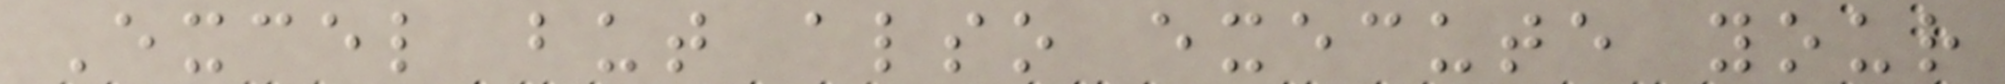Excel but also execute your
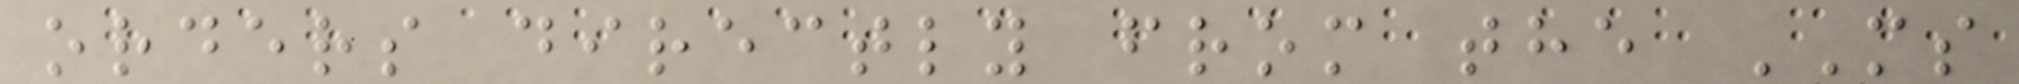orders directly from the MS
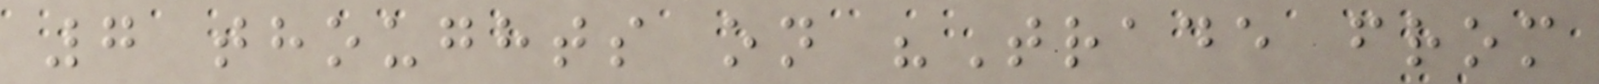7 thoughts on "Trade from
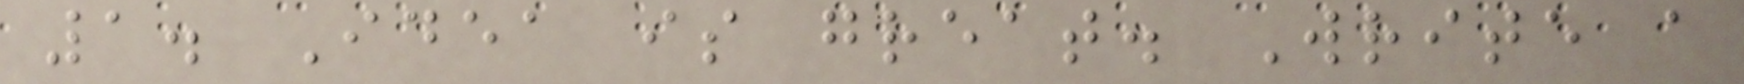1. Idea is great. Write a
